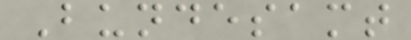Bundesamt
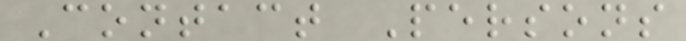Contact Persons
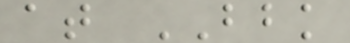at BBK
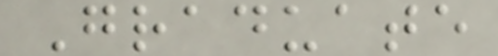Graduate
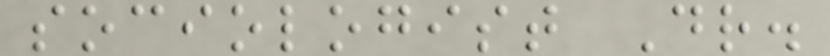sociologist Dr.
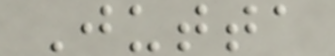Jutta
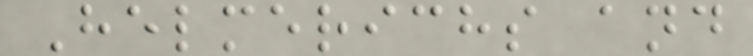Helmerichs and
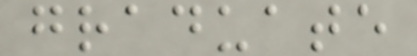graduate
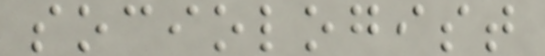sociologist
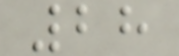28
